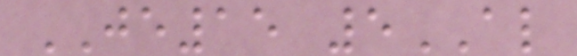JE15 5AL
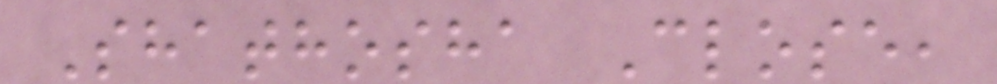Shathosha Close,
